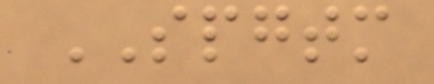SPGTM
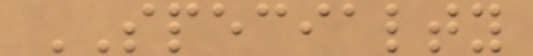SPECIALTY
